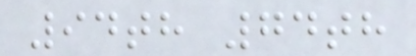94th 74th
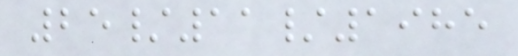25/11/1985
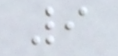9
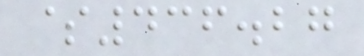$436.27
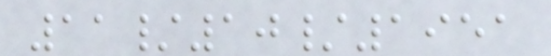11/10/1951
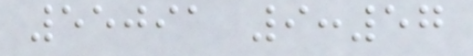55091 9:57
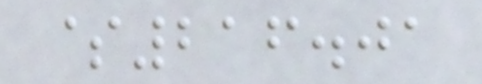$216.01
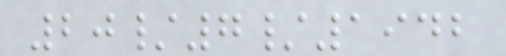20/7/1942
